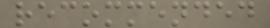recommended
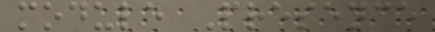module Presence
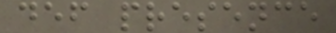def presence
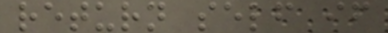return self if
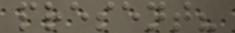present?
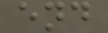end
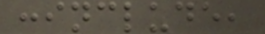:include,
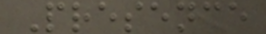Presence
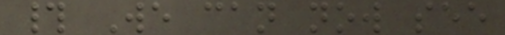# We can now see
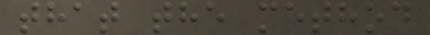that the method
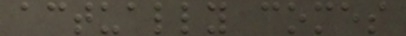actually comes
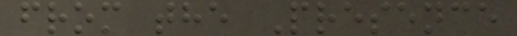from the Presence
